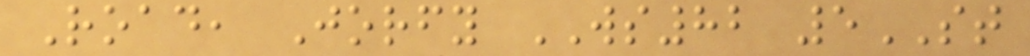Road, Jorfy WS82 5ST
